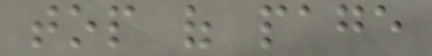top of page
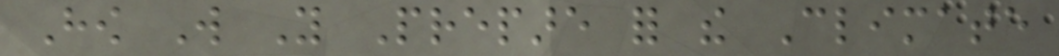How Will You Prepare for the Climate
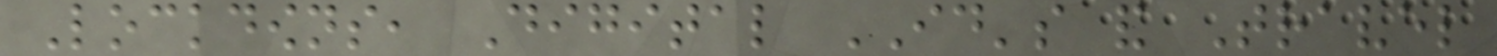Lockdowns, Digital ID's and Travel
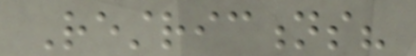Restrictions?
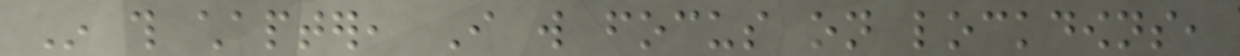In this chapter, I will focus on lockdowns,
